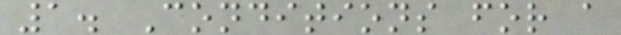1. Conditions for a
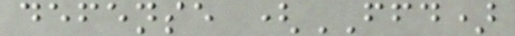defense (FFD)
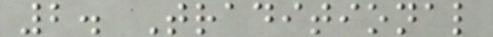2. Traditional
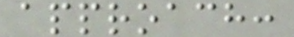approach:
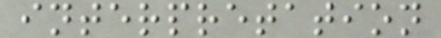interpretation
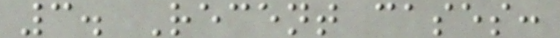3. Recent cases:
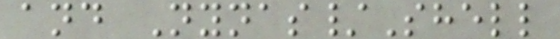and Nynas/Shell
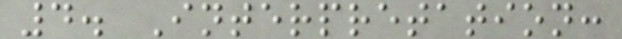4. Interpretation:
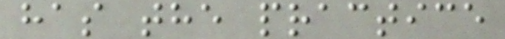has the practice
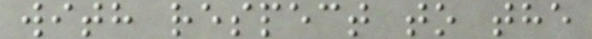with respect to the
